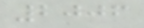2006
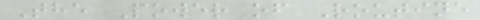The Power of Routine
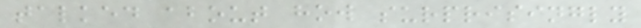talked about how surprisingly
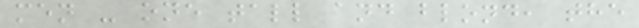men - one tall and blond, the
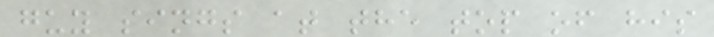guy sings at the top of his
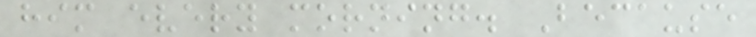him every morning. Because
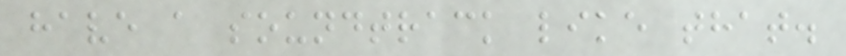have a soundtrack like that.
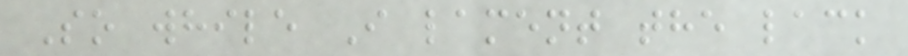So while I lament the lack
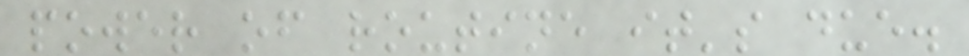power of routine it's due.
